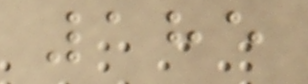185
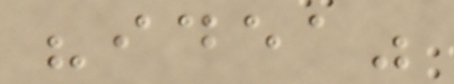"idea"
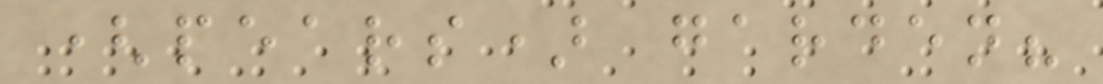(pears) garden?
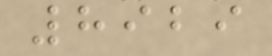8929
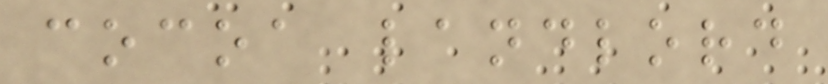cocoa landlord
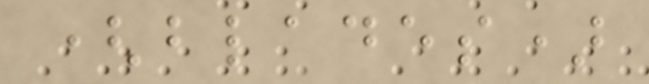(blades)
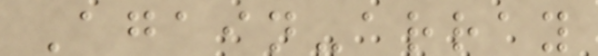Again-array
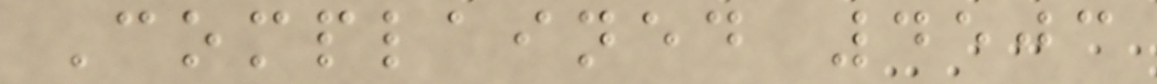Complained 4503
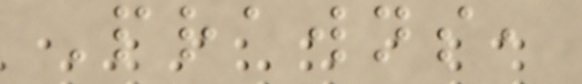Prawns,
